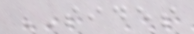SIDES
